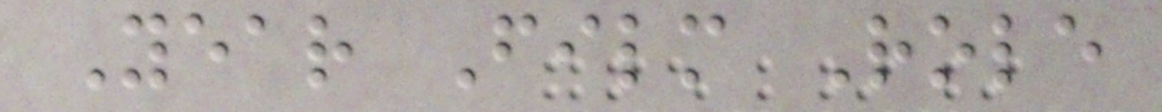Year Film Role
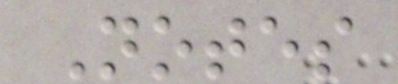Notes
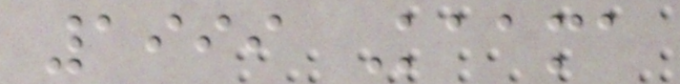1999 Kaama
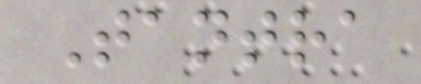Tantra
